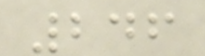246
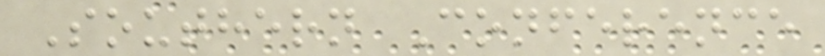Southern Conference
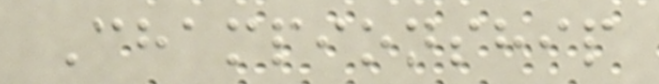Championship
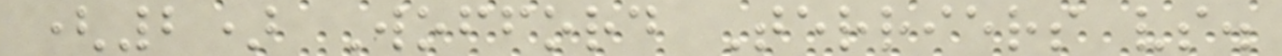(2) Wofford Terriers vs.
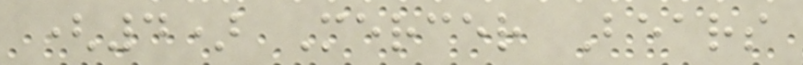(4) Mercer Bears
